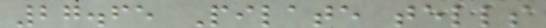27.65 Pilate tells
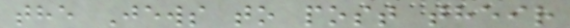the Jews to post their
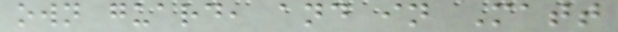own guard, and in Matt
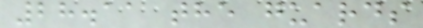28.11 the guards
